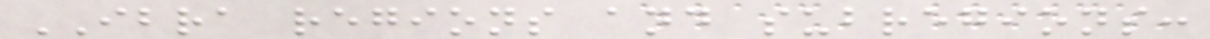IBRA regions and subregions:
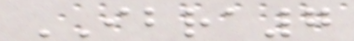IBRA7
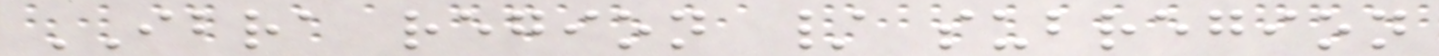IBRA region / subregion
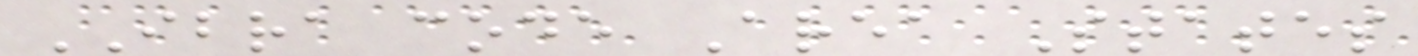IBRA code Area States
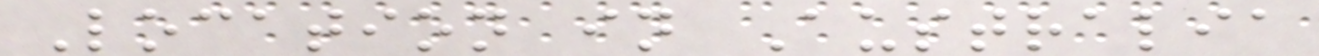Location in Australia
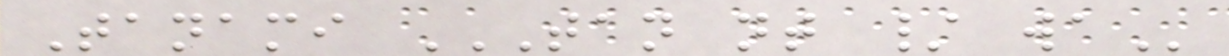Tanami TAN NT / WA
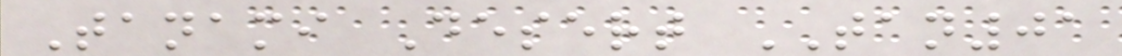Tanami Desert TAN01
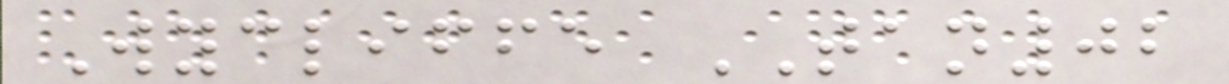Wycliffe TAN02
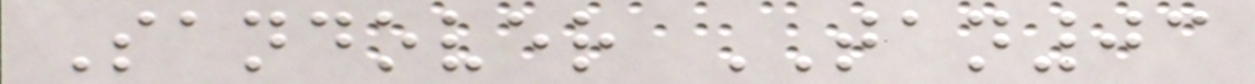Sandover TAN03
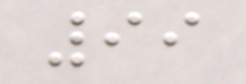99
